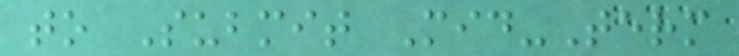to Submit Mid-Term
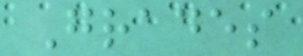Grades
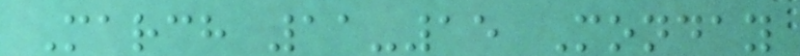March 11-15 Monday
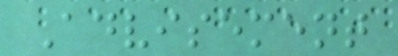Advisement
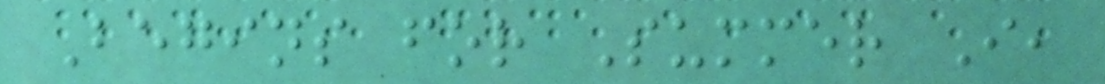Begins for Summer I,
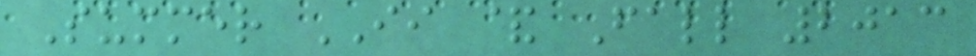Summer II & Fall 2013
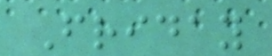Friday
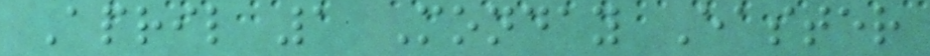April 1 Monday Easter
